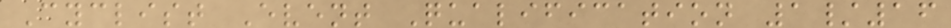Cyclist Event Qualification 1/16
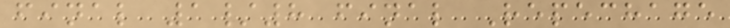final 1/8 final Repechage
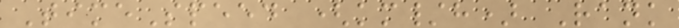TimeSpeed (km/h) Rank
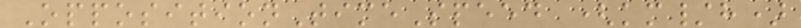OppositionTimeSpeed (km/h)
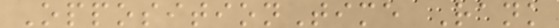OppositionTime Rank
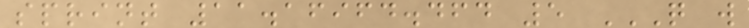sprint 11.16964.464 5 Q W
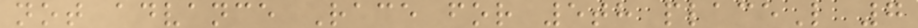not advance Race for 5th placeL 7
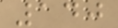140
